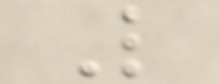L
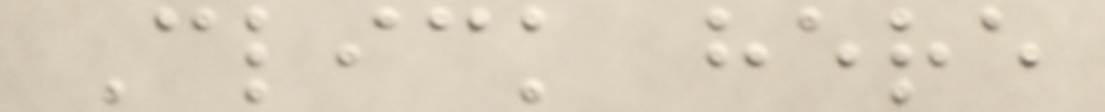Click here
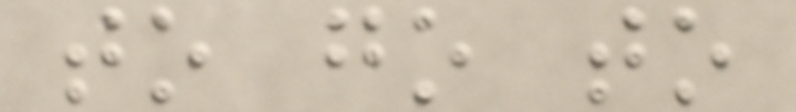to go to
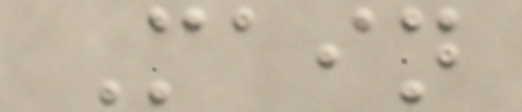Main
